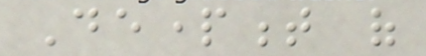Department of
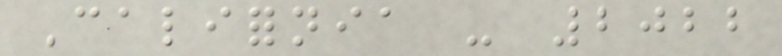California - 2022
